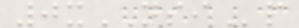0xNSIp
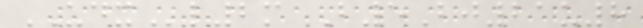UDXl2m B5Bj21u8
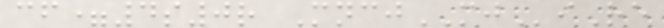cf=4s0r MncjMJiRe
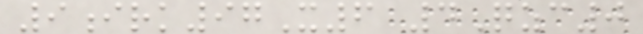9irk97X6 4Qzc0
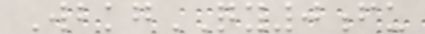WbkgQY0fu
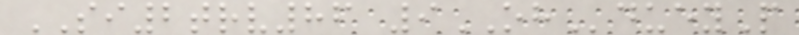SI2trv86 9OHdueyP
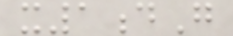x1dG
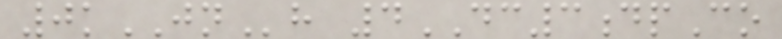0kJNh 4DC3dpCo
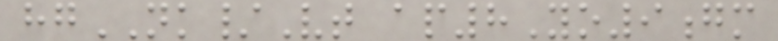hgNK/Vt ap8Yo9gm
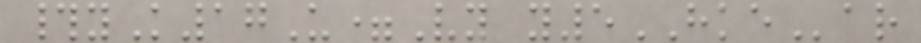#yK17U=Vy y5HKEar
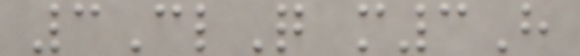3ClQ m3H
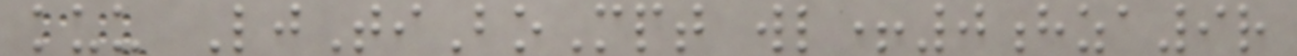kuu LjTiBoMpt wl+0hza9r
